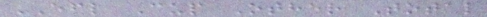EFL Cup Other Total
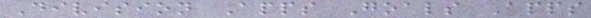Division Apps Goals Apps
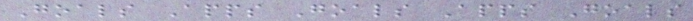Goals Apps Goals Apps Goals
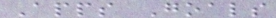Apps Goals
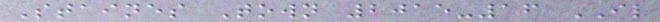Staines Town 2015-16 IL
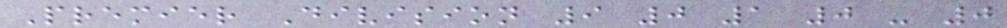Premier Division 9 0 1 0 - 0
